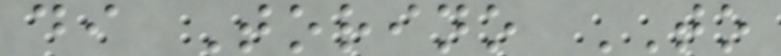di Torino TO
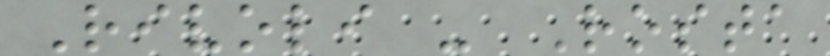Rivoli - Rosta
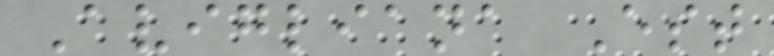Avigliana Est
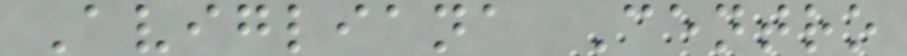Avigliana Centro
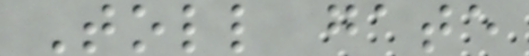Toll gate
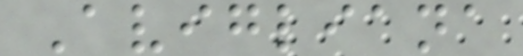Avigliana
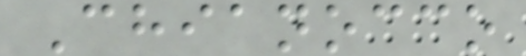Chianocco
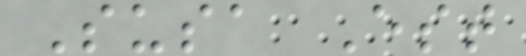Susa Est
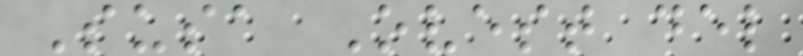Susa Ovest del
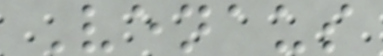Venaus
